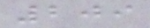209
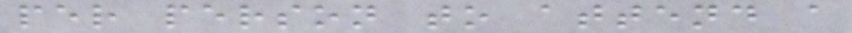per person to attend a
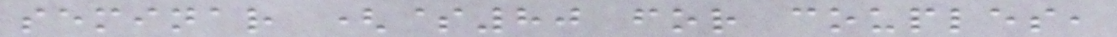seminar ($80 for couples,
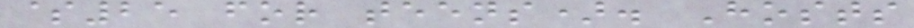$25 for teens). Hosts
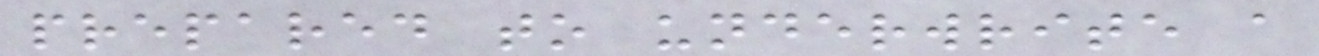prepared to underwrite a
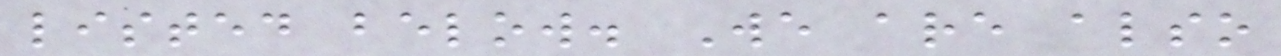listed below. We are also
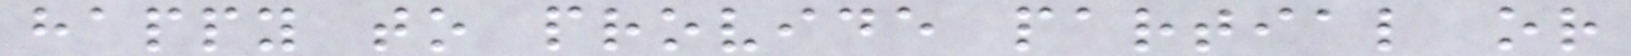happy to provide partial or
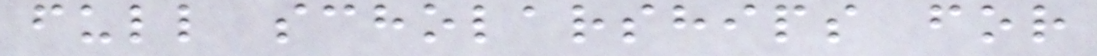full scholarships for
